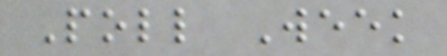Poll Week
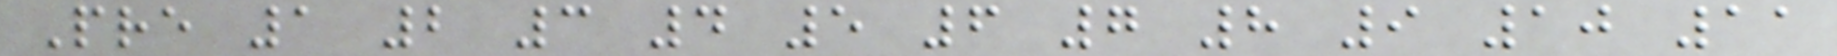Pre 1 2 3 4 5 6 7 8 9 10 11
